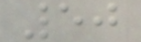50
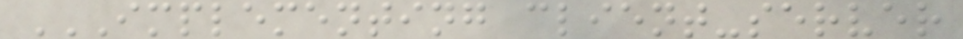IMPLEMENTING CLIENT-SERVER
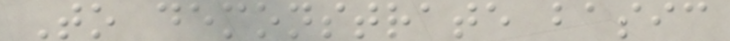To demonstrate basic
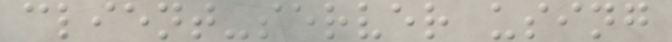client-server using
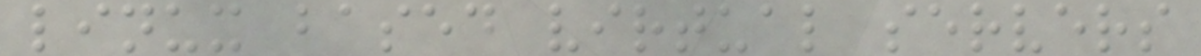linux based virtual servers
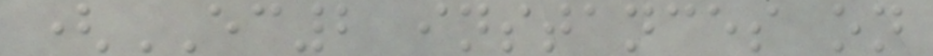(EC2 instances on
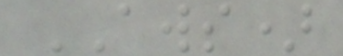AWS)
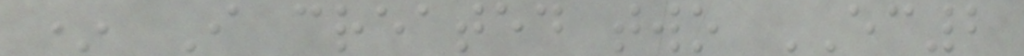* I created two EC2
